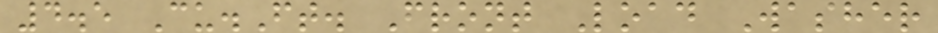4.5 Cu.Ft. Front Load Washer
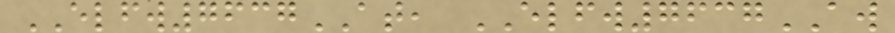ELFW7637AT, ELFW7637AW
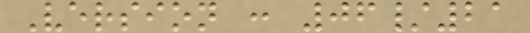Version : 06/21
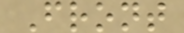Front
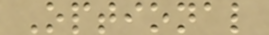Optional
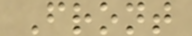Front
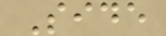Side
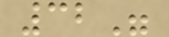32"
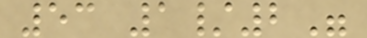53 1/2"
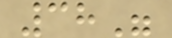38"
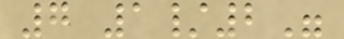7 1/2"
